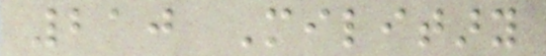210 Military
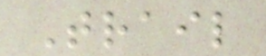Trail
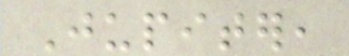Jupiter,
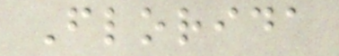Florida
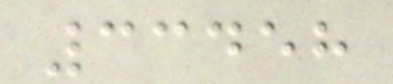33458
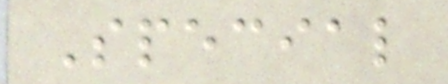Special
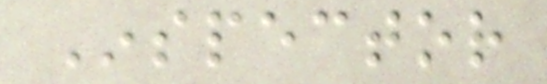Inspector
